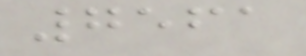7561
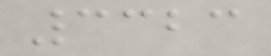3323
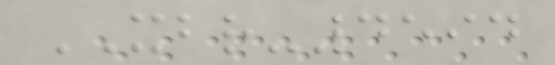XBR-4594
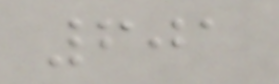601
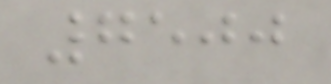7500
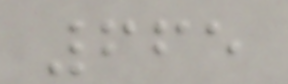665
